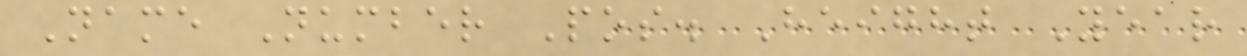Name Number Pos. Height Year
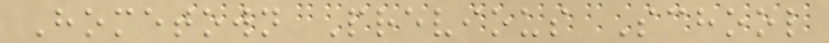Hometown Previous School
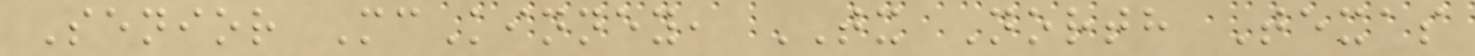Senior McKinney, TX North Texas
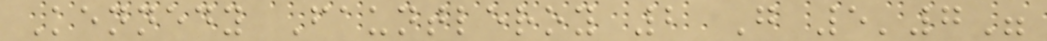Kennedy Fauntleroy 2 G 5'7"
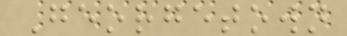Georgetown
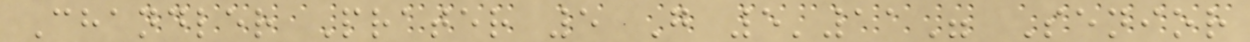Chandler Prater 5 G 5'11" Senior
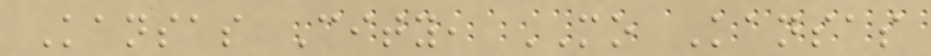Kansas City, MO Kansas
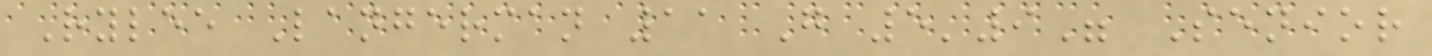Rylee Langerman 11 G 5'9" Senior
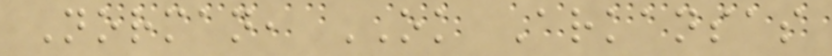Norman, OK Arkansas
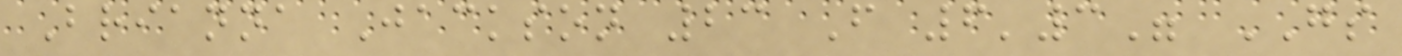Brianna Jackson 23 F 6'3" GS
